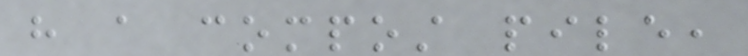have a compost pile,
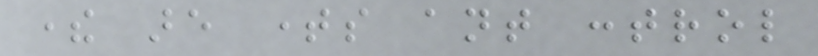there are times ant control
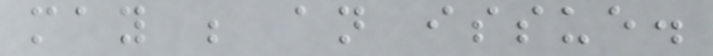may be an issue.
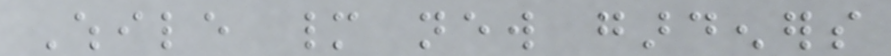While many new gardeners
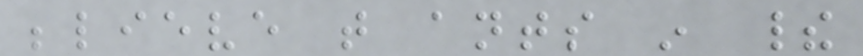believe that ants in their
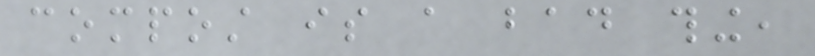compost is a bad thing,
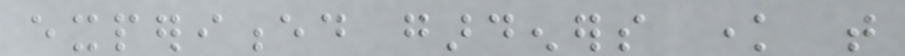experienced gardeners know that
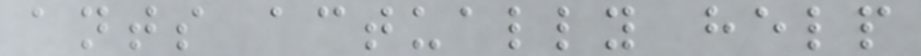ants actually help
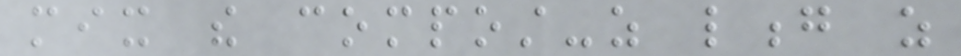mix the compost-as long as
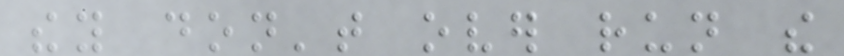they don't over run the
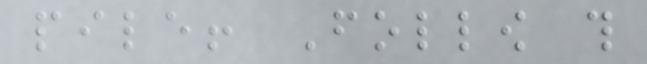pile! Follow this
